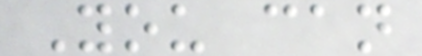You can
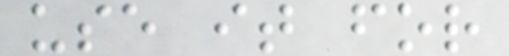use it for
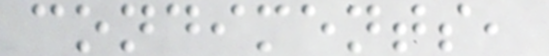condiments,
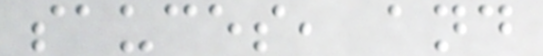sauces, and
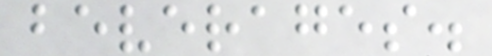beverages.
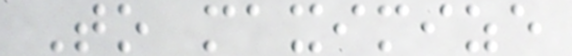To maximize
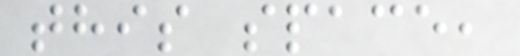this space,
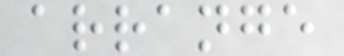arrange
